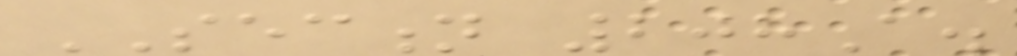SECTION 208A.
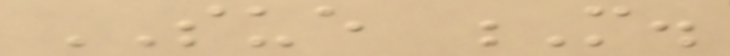SUE M.
